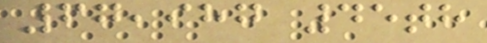67,987 45th
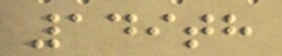149th
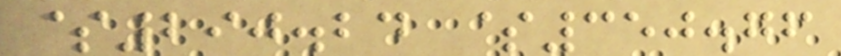$290.24 $350.76
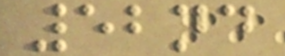52nd
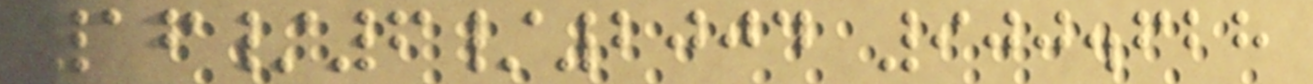16/6/2004 900.628
